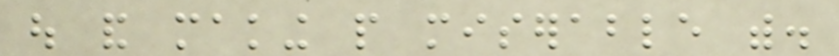out and making people miserable with.
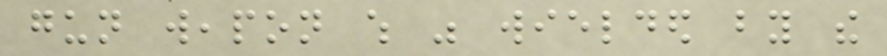gun weapon which was wielded by the
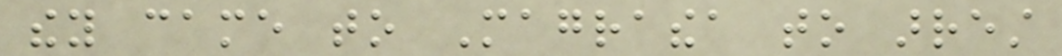they came to Magrathea to arrest
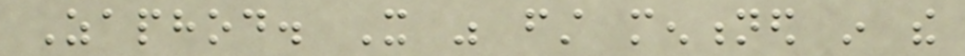Zaphod. It was first mentioned in the
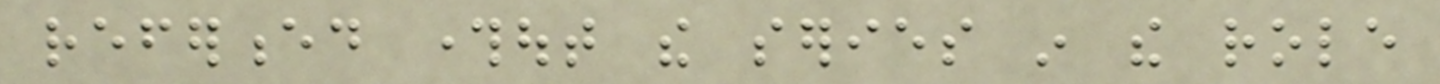referenced throughout the series in the role
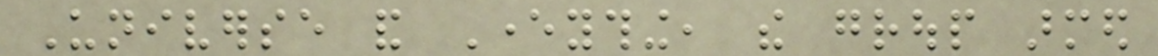Universe and Everything, the group armed
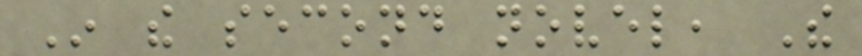In the second novel, The
